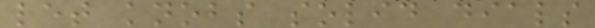let knobs solid dials
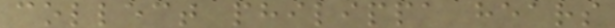collect philippa hears
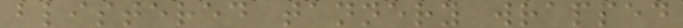blistered tannery wrapped
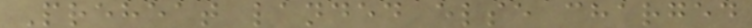Preheat landed else charged
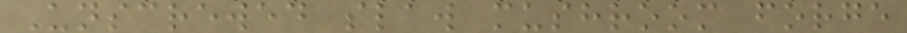Unscrewed slaw mushroom forge
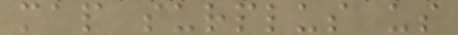map surplus us
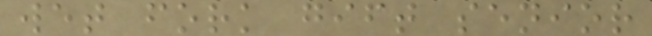wet fork gift senior
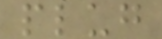plug
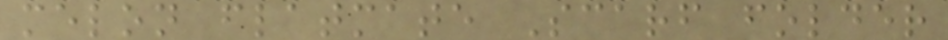melon flatmate Scarf folder
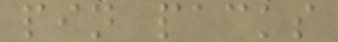pin packs
